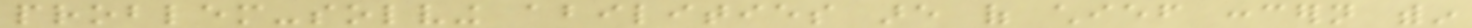problem-solving abilities are of chief concern within
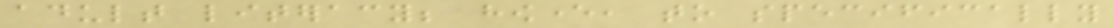adult literacy; however, to specifically
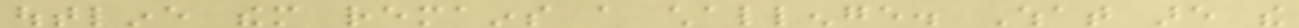outline them remains a challenge. What are the
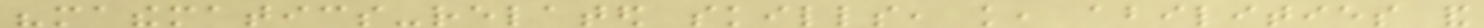"mathematics-related skills, knowledge, abilities and
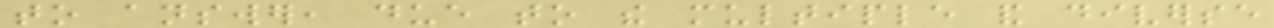to answer, due to the multiple and diverse
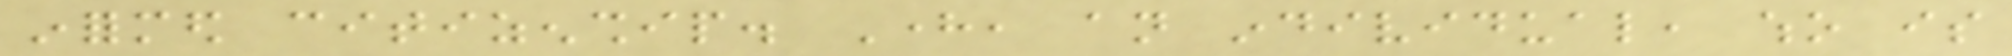informed citizenship. Here, an individual, who is
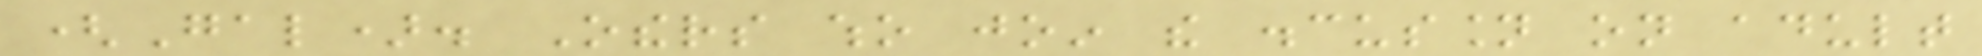(Gal). Others who join the discussion on adult
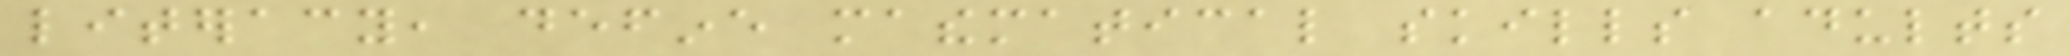literacy, define mathematical skills adults
